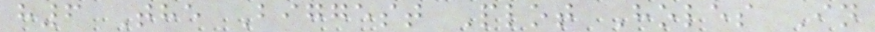h6 The Biggest Plot Holes In
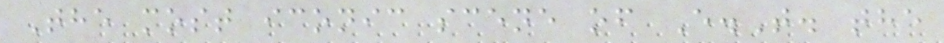The most iconic scene of E.T. the
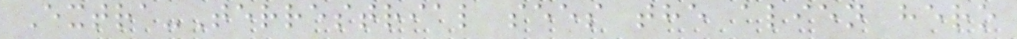Extra-Terrestrial sees the alien hero
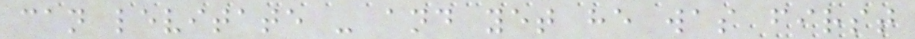can levitate - and yet he was first
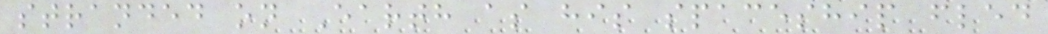stranded on Earth as his spaceship fled
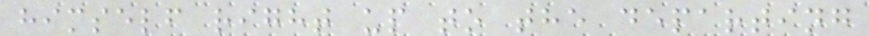himself right up to the departing
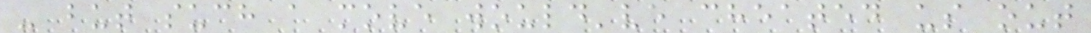- but such a move would've cheated us out
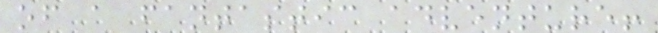of a fantastic adventure!
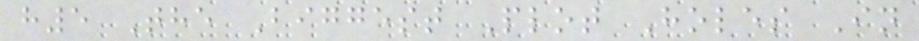h5 The Biggest Plot Holes In
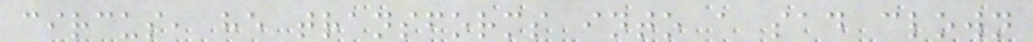circus, he transforms into a sad clown
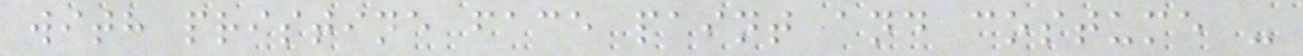with pristine face paint and costume -
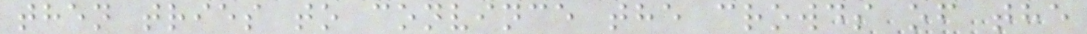then tries to convince the crowds of the
